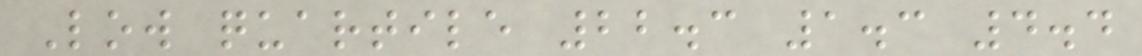Low quartile 22.3 1.3 4.4
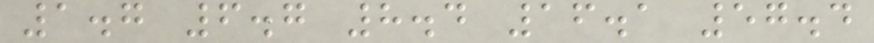1.7 6.7 8.4 16.1 57.4
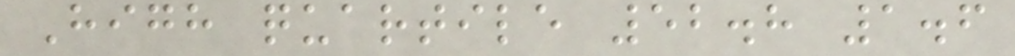High quartile 52.8 1.6
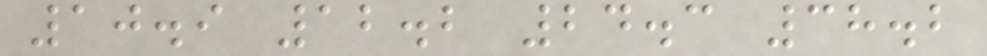10.9 12.2 24.3 38.2
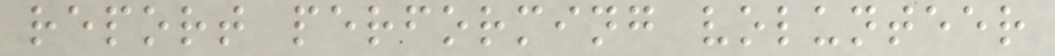report performing volunteer
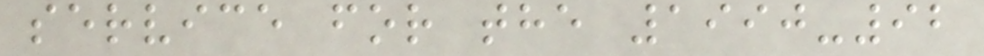service for the 1990-92
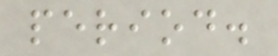period.
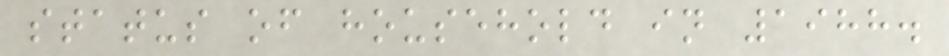status of household in 1988.
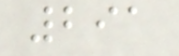291
